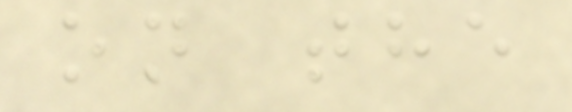on the
